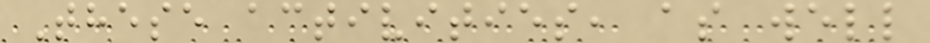These activities, as well
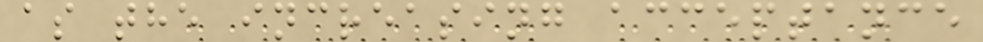as the increasing acceptance
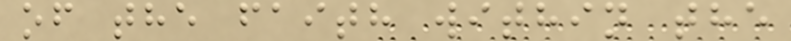of the faith within the
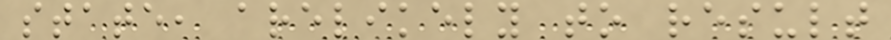state, arelikely to result
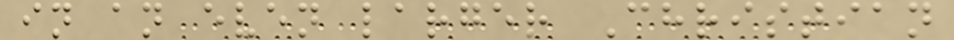in an even larger Christian
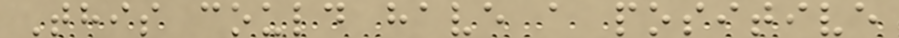This could have a positive
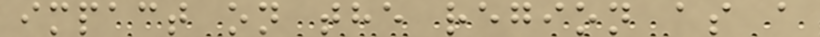impact on the region as a
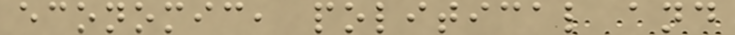economic, political and
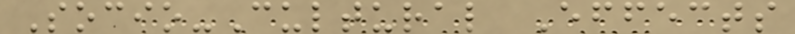Socio-Cultural Effects
